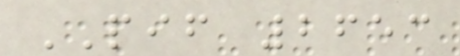PIF 2653
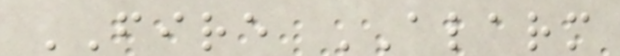FIRE ALARM
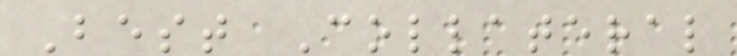Best Collateral
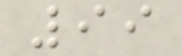99
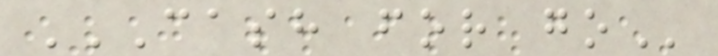CASH FOR GO
